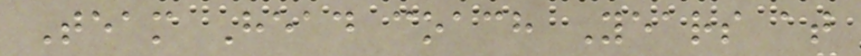Team Head coach Years at
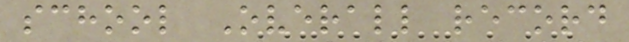school Overall record
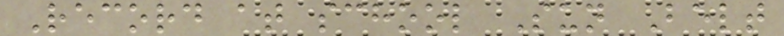Record at school Sun Belt
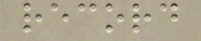record
